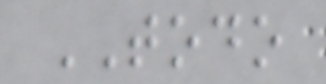TODO
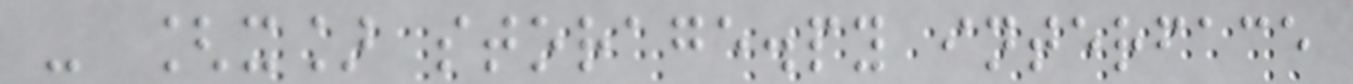- [x] storage.py interface
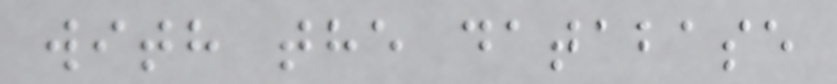with the database
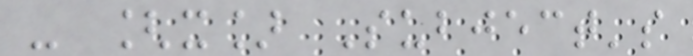- [x] Subject's
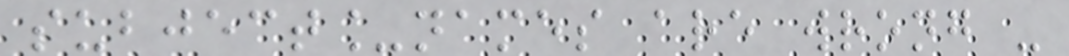subject_names are wrong -
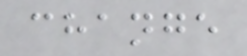change
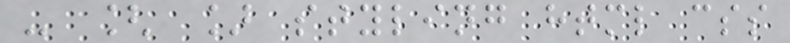- [ ] styling html css
